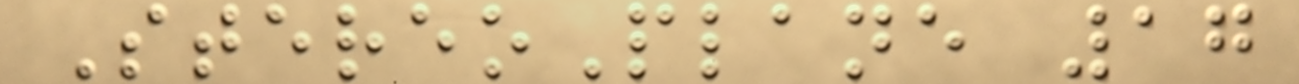StereoPlane 17
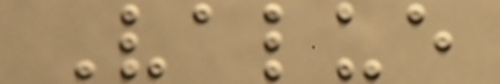Value
